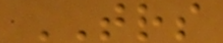TRS
